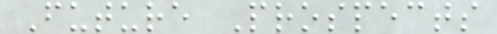Future Prospects
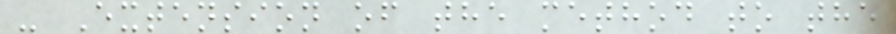- Extension of the method to the
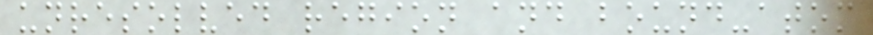unresolved region and bound-atom
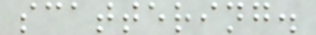scattering.
